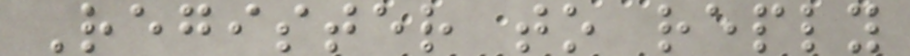Register to reply
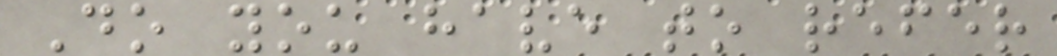Do you have to refer
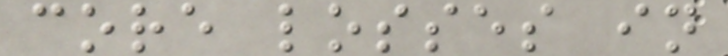core losses in
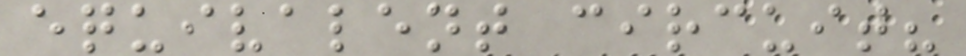equivalent circuit?
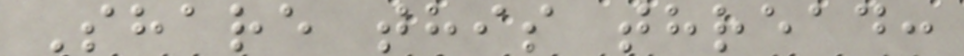Share this thread:
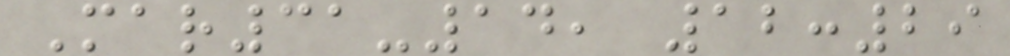Mar31-14, 12:29
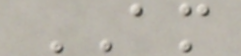AM
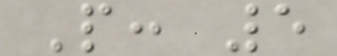P: 5
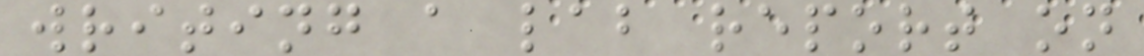writing a lab report on
